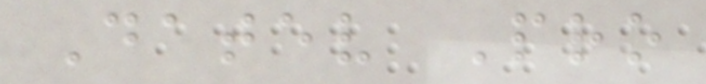Datev Pro
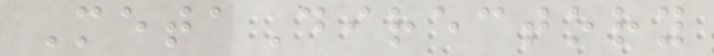MetaDirectory
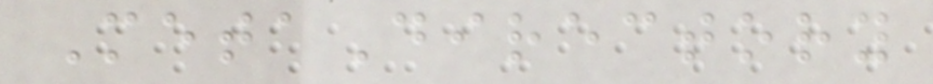MetaDirectory
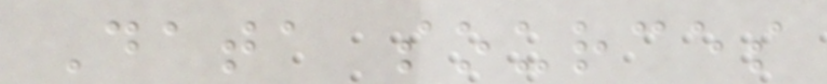Data sources
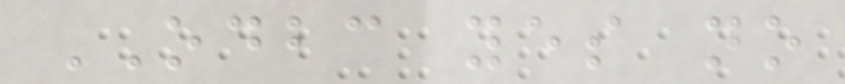ODBC yes no
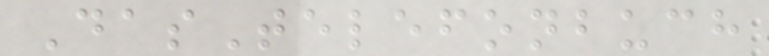DasTelefonbuch
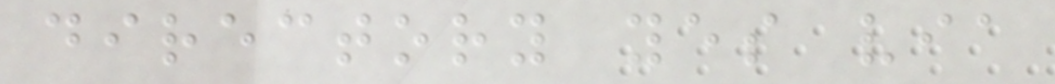directory yes via
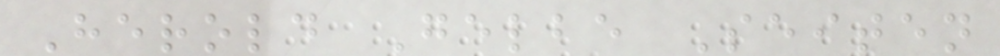Herold Gelbe Seiten
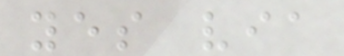yes via
